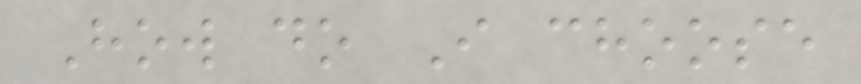How do I choose
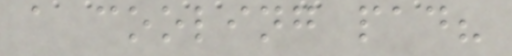a cooling pad?
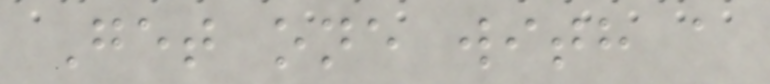Get one with a
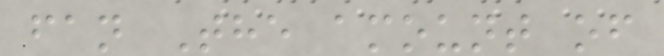fan The amount of
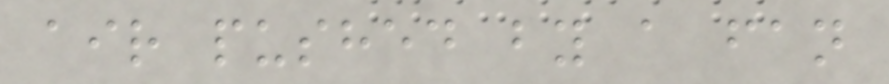air pushed by a fan
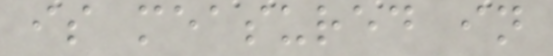is measured in
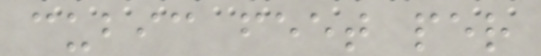cubic feet per
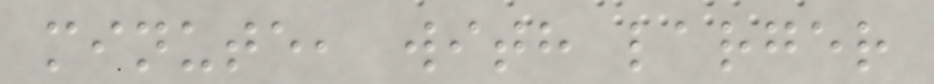minute, with larger
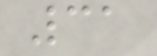31
